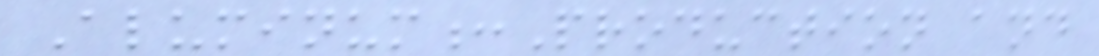Aluminum:Production and
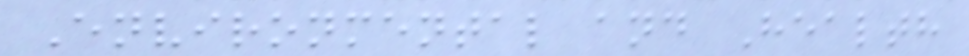Environmental and Health
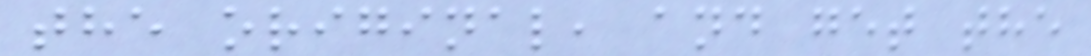the original, and get the
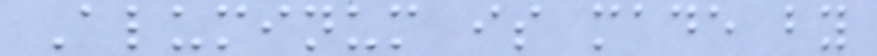Aluminum is made by
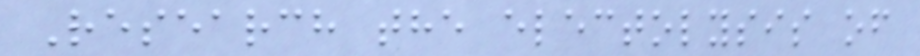Research the electolysis of
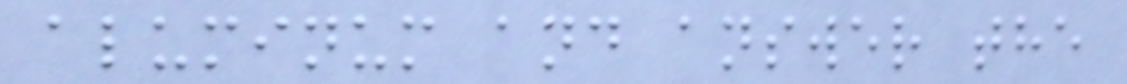aluminum and answer the
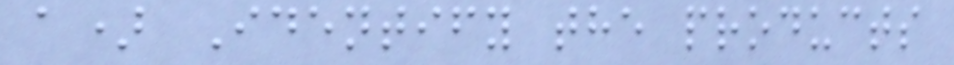a) Identify the products
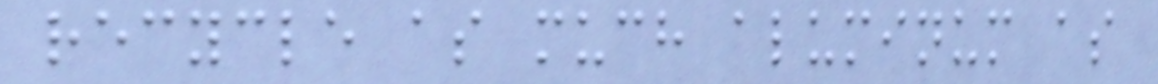recycle as much aluminum as
